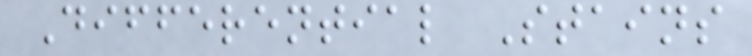Differential Stains
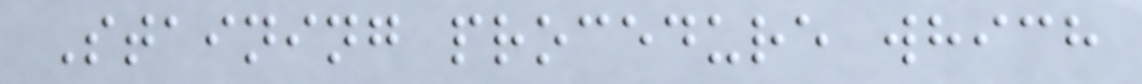Staining procedure which
